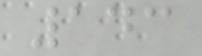143
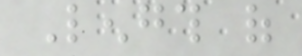Length of
